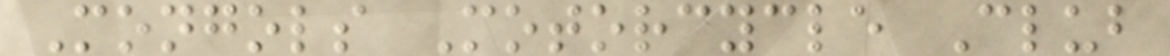Mongols Motorcycle Club
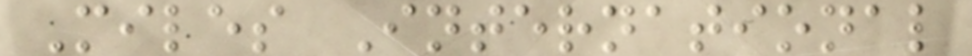Miles International
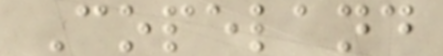Copeland
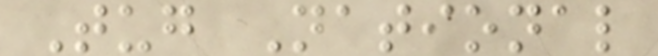Tug National
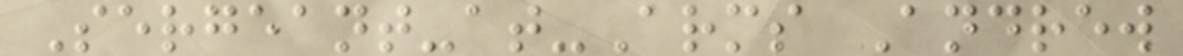Sergeant-at-Arms Andrew
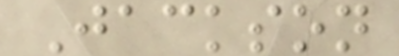Jackson
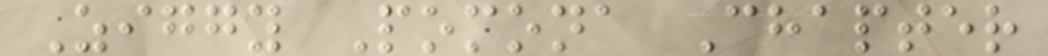Ziggy Pomona Chapter
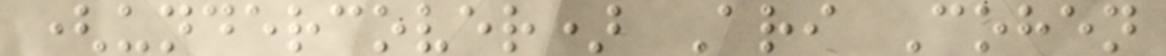(undercover) Ari Cohen
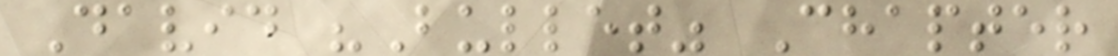David "Bullet" Chapter
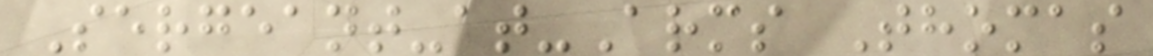Sergeant-at-Arms Thomas
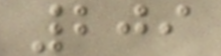209
